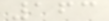163
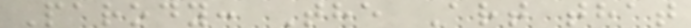Parody: The Art that
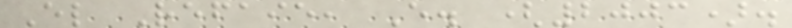El Refaie, E. (2003).
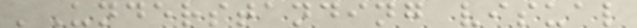'Understanding visual
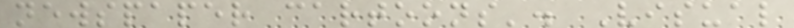newspaper cartoons'. Visual
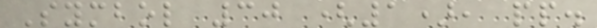Symbol 30 (1), pp.
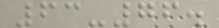63-76.
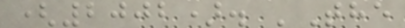(2002). 'The
